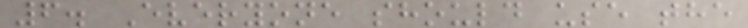6. Everyone should use the
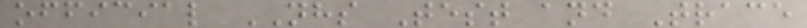official NHS Test and Trace
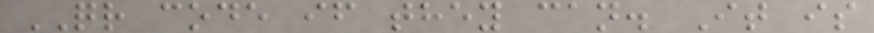QR code if they can. It is
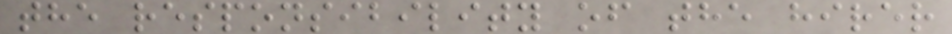the responsibility of the hirer
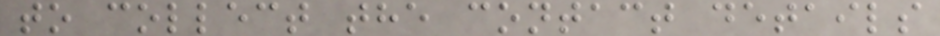to collect the contact details
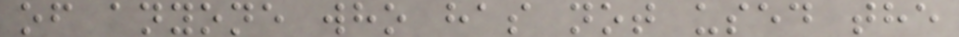of anyone who has not used the
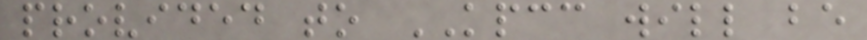provided to KPCC will be
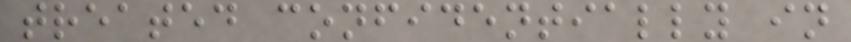treated confidentially in
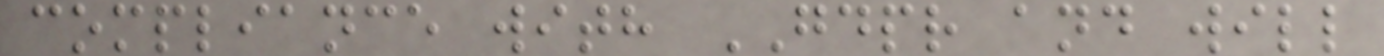compliance with GDPR and will
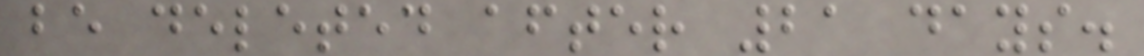be deleted after 21 days.
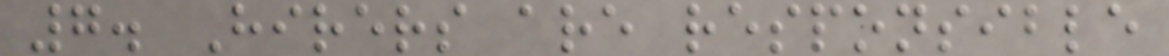7. Hirers are responsible
